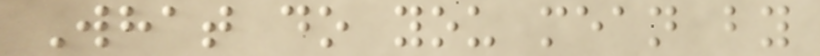What do you mean by
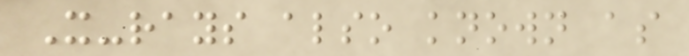X-rays also known as
